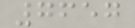7657
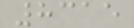8315
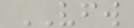VFW
